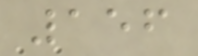156
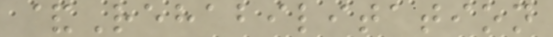&Rehabilitation
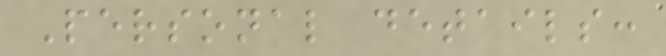Personal details:
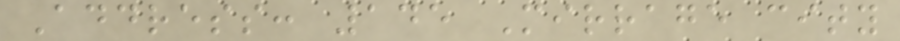Address: 145 Mirrage city
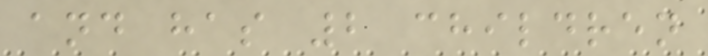and has 2 children
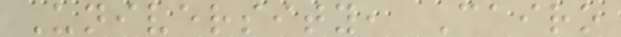University, Cairo
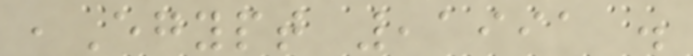,Egypt ,1991 .
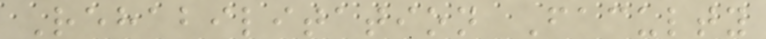Rehabilitation Faculty
